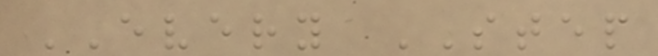EVERY STEP
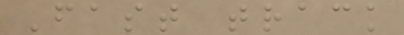Fast track
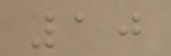10
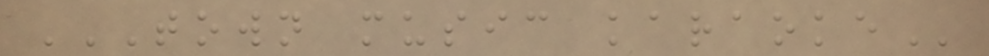TOWN MUSIC KARAOKE
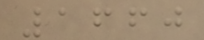1660
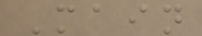Main
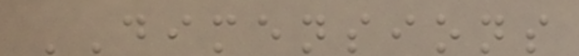DIMENSIONS
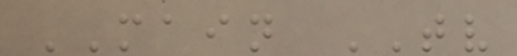MAIN TV
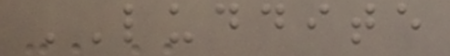LUDDITE
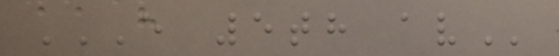E 5TH AV
